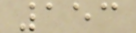153
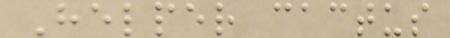Helper cactus
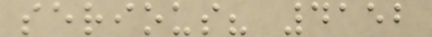serious? 4152
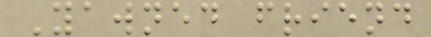Yawned friend
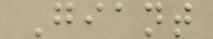Giant
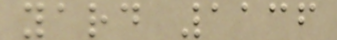yard 1136
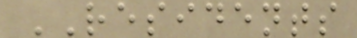RESIDENTS
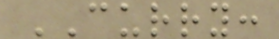CURRY:
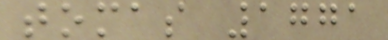tomas 1771
